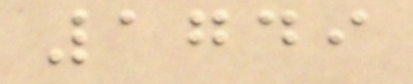1749
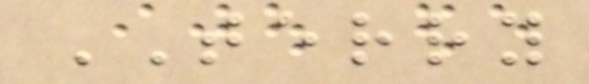TERRY
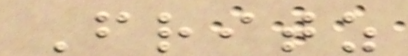Fritz
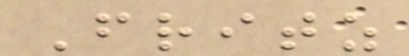Fritz
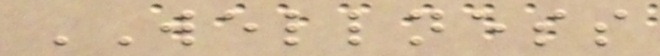WELLNESS
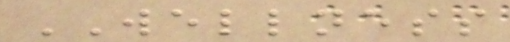WELLNESS
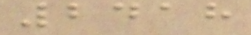2418
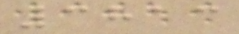3813
